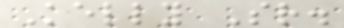Kelly Sr.
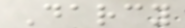Darcy
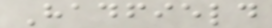Hadfield
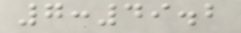7:49.2
